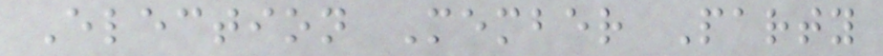Election Member Party
